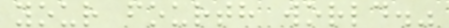your fourth world."
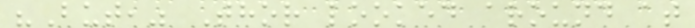"But," Thor looked around at
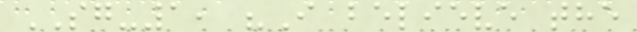SG-1, "I believe the
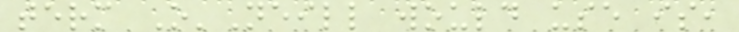term O'Neill would use is,
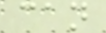can
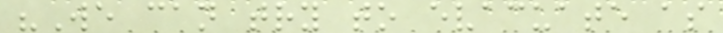"We can try to evacuate as
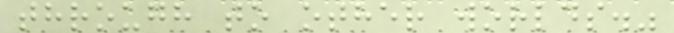through to other worlds."
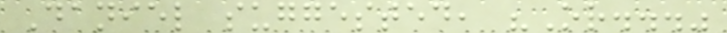Daniel suggested, "Or..."
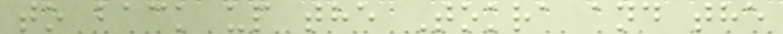to back up the Tokra and the
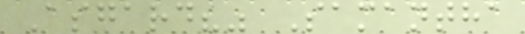Asgard?" Samantha
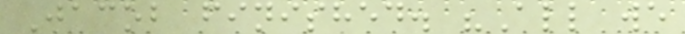Jacob finished. "All we
